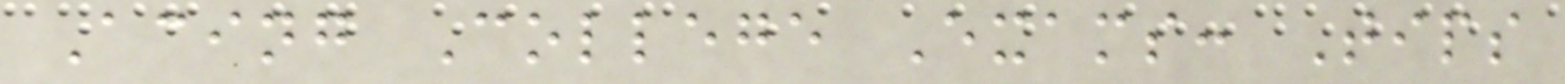Acing College Exams: Tips
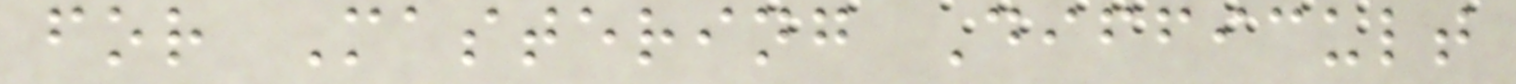for Mastering Difficult
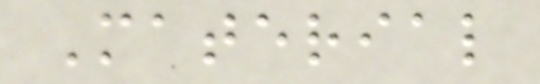Material
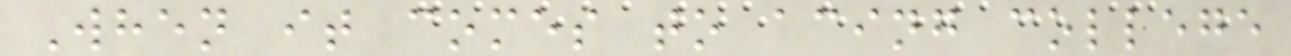When it comes to acing college
